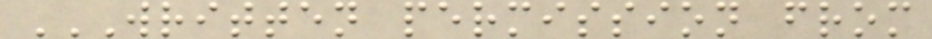WRITTEN PERMISSION FROM
